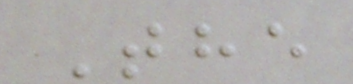The
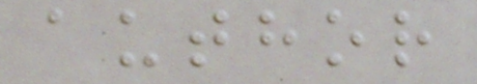author
